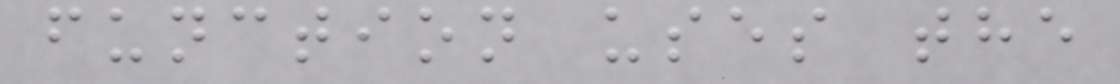function uses the
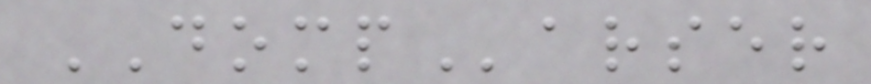DOMParser
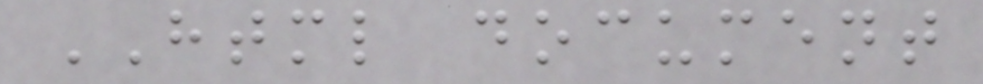HTML document
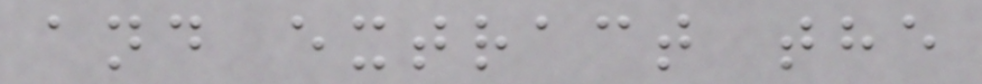and extract the
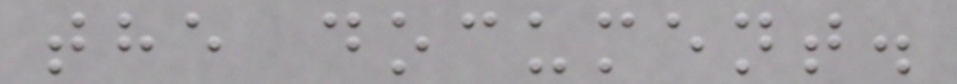the document.
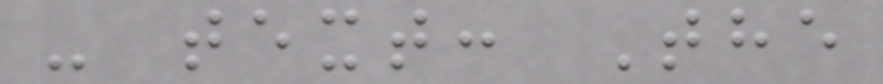- text: The
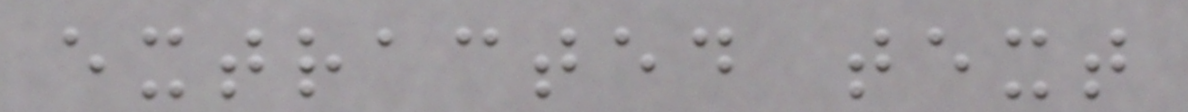extracted text
